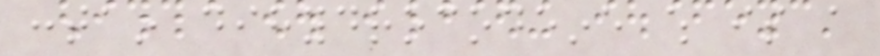contain dihydrocodeine which is a
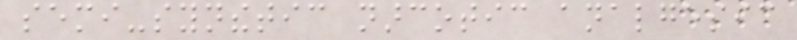semi-synthetic narcotic analgesic
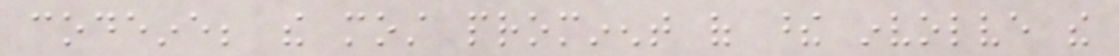codeine; the most prominent of these involve the
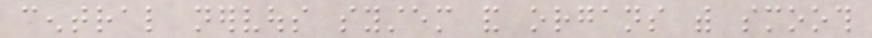central nervous system and organs with smooth
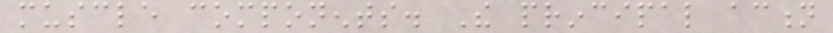muscle components. The principal action
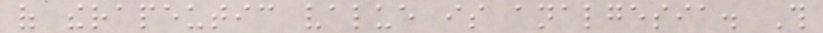of therapeutic value is analgesia. This
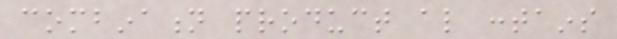combination product also contains
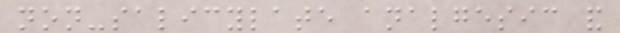non-salicylate analgesic and
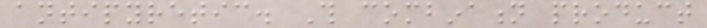antipyretic. This combination product
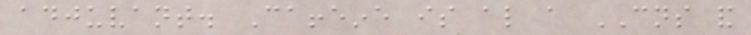adjuvant. Caffeine is also a CNS and
